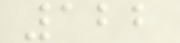122
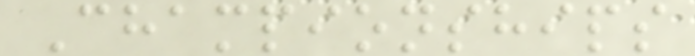Championships
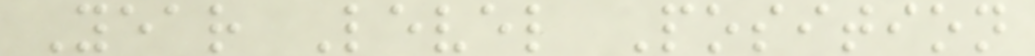Year Level Position
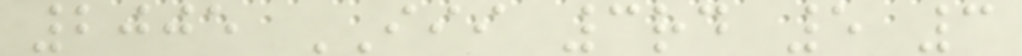2005 III 3rd 5 3
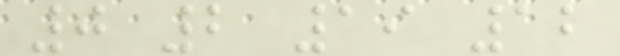0 2 19 12
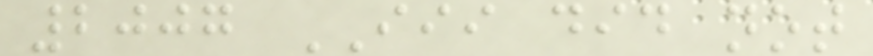2007 III did not
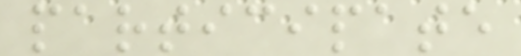participate
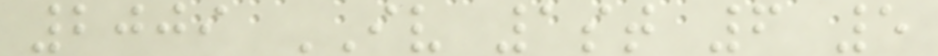2009 IV 1st 6 5
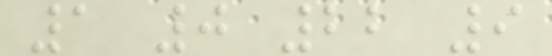1 0 22 9
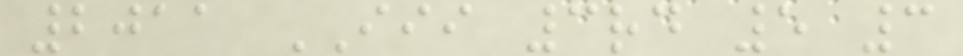2011 III 3rd 5 3
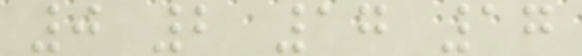0 2 17 17
